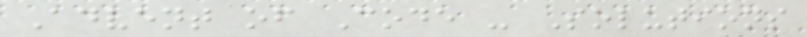Advent of Code - Solutions
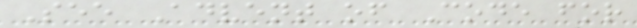See Advent of Code for
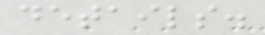details.
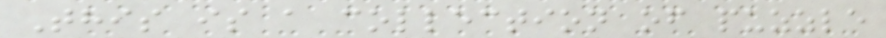This is a collection of puzzle
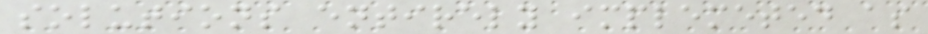solutions entirely implemeted as
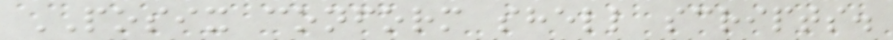POSIX conform shell scripts.
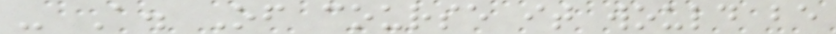- A. Of course it would be
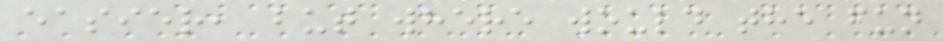easier, but where would the fun
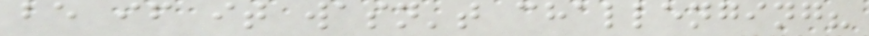be if it wasn't challenging?
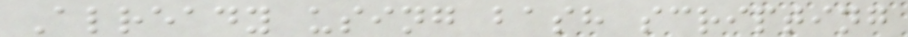Already using bash scripting
